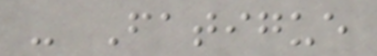- Fatigue
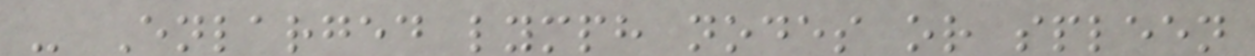- Enlarged lymph nodes or spleen
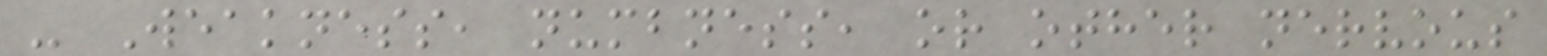- Weakness, numbness, or other nervous
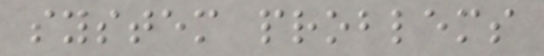system problems
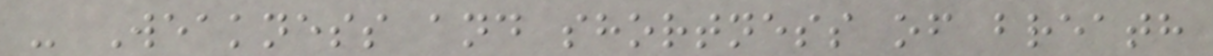- Weakness and shortness of breath
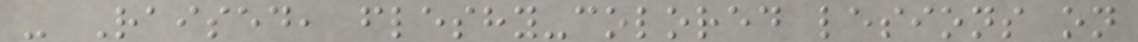- Raised, fleshy-colored lesions on
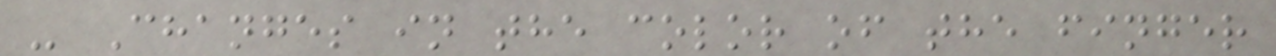- Changes in the color of the finger
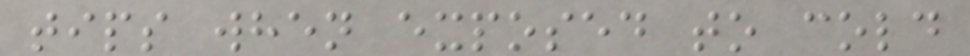tips when exposed to cold
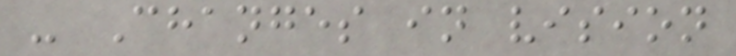- Changes in vision
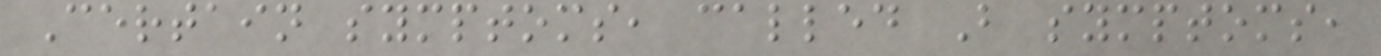Certain symptoms, called B symptoms,
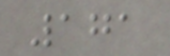171
